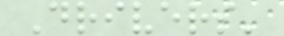Drivers'
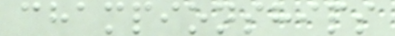championships
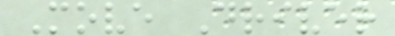Move Driver
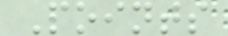Points
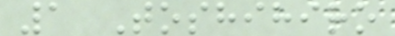1 Toshihiro
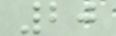20
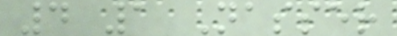4 1 Nasser
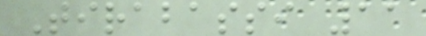Tirabassi 11
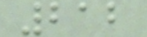212
